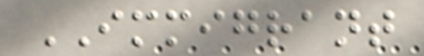IMMIGRANT
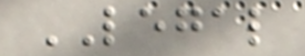LEGAL
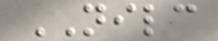NILC
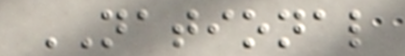NATIONAL
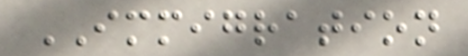IMMIGRATION
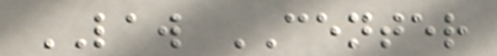LAW CENTER
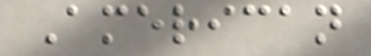American
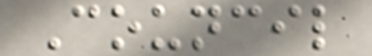Council
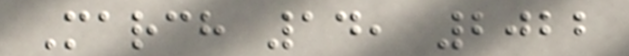March 14, 2022
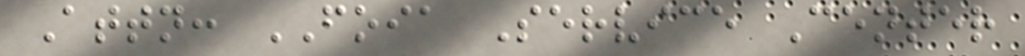Attn: FOIA Service Center
